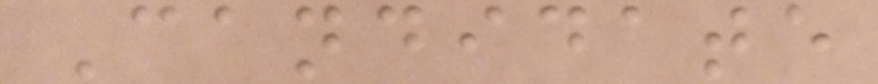Candidate
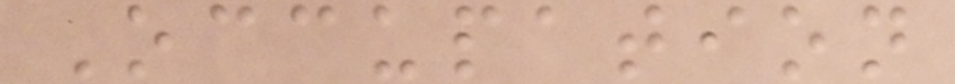Occupation
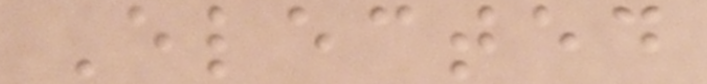Elected
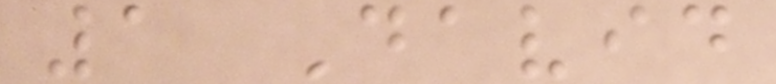1 David
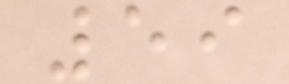59
